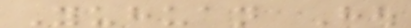Yuhuan Hou
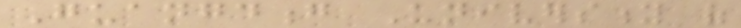Guangdong University of
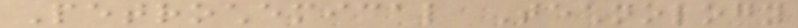Petrochemical Technology
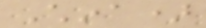China)
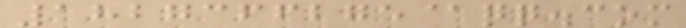1827366275@qq.com
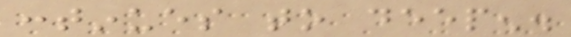continues to deepen.
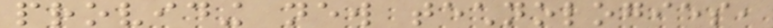providing new technologies,
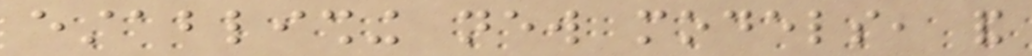establishing new models, and
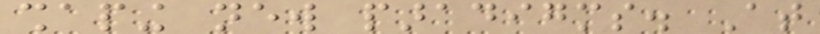shaping new paradigms. At
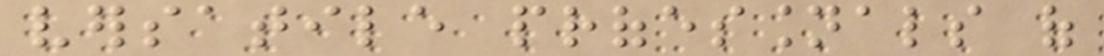versatile professionals of
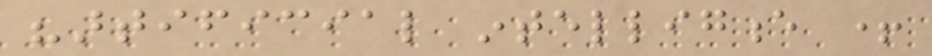"artificial intelligence +
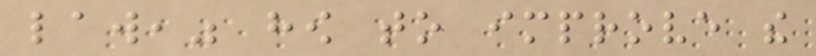law," how to improve the
